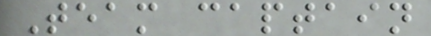Team captain
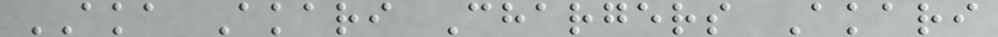AKA Akari Chargers Akari
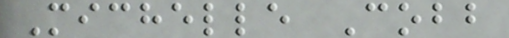Michelle Cobb
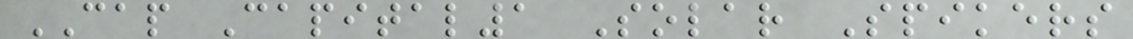CAP Capital1 Solar Spikers
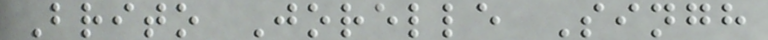Brito Jorelle Singh
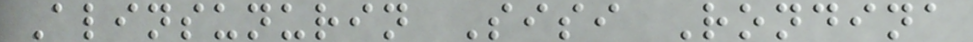Alinsunurin Sisi Rondina
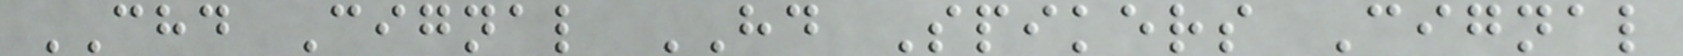CHD Cignal HD Spikers Cignal
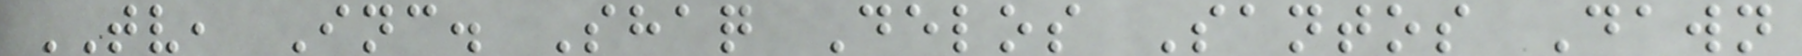TV, Inc. Shaq Delos Santos Dawn
